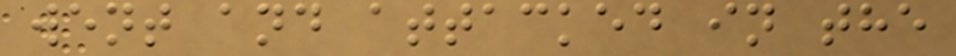went and attacked in the
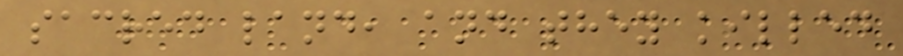sacred land, and they killed
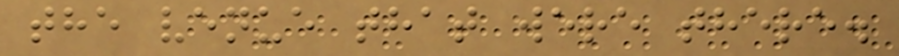the venue that were there.
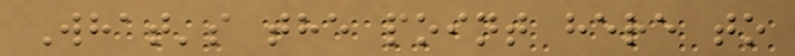What's the point here to
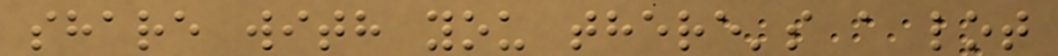share with you there's a lot
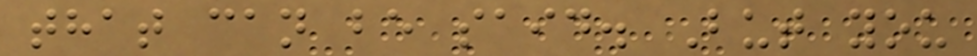that can be said. But you
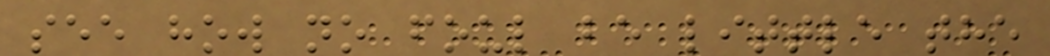see how no foul be little the
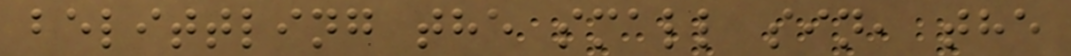belittling the small sin, the
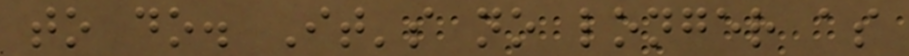to do. It's no longer as
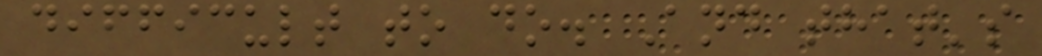difficult to do. And that's
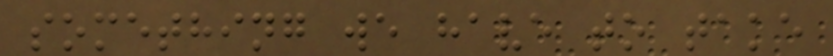something we have to take
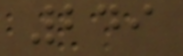249
